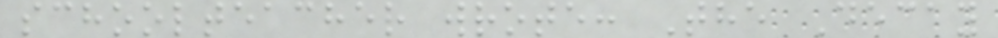schoolteacher wrote: The Decay
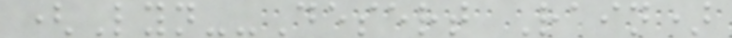(Lyn--Desert Rain)
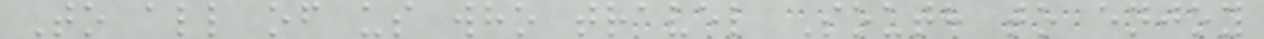To all of us who travel South to enjoy
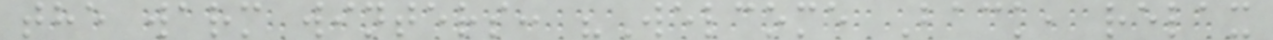the warm winters: "Welcome Back, relax
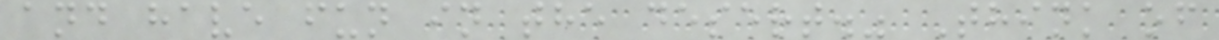and have fun in the desert." Think of
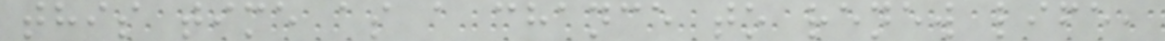this time as a chance to renew life,
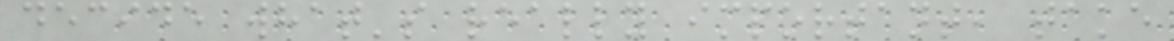decide what's really important, take
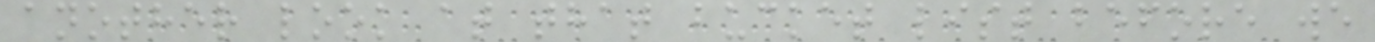another look at that bucket list before we
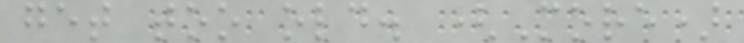get too old. (More)
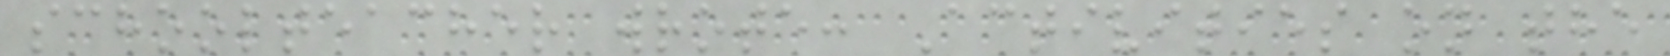schoolteacher wrote: Activities on the
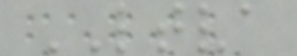LTVA
